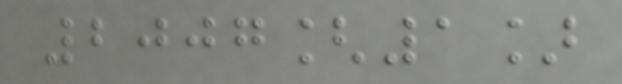2007[1]
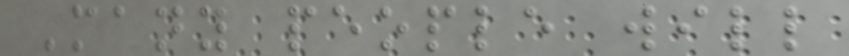Many people will
